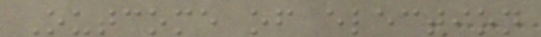Outcome of election
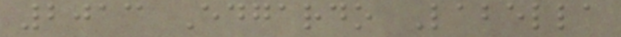2013 Edgardo Labella
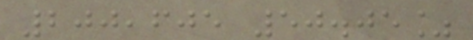200,605 50.05%
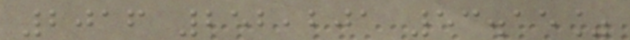2016 252,201 53.15%
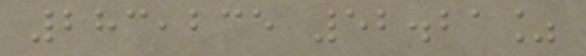283,235 52.21%
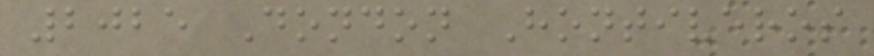2025 Dondon Hontiveros
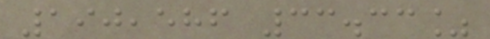190,586 33.33%
